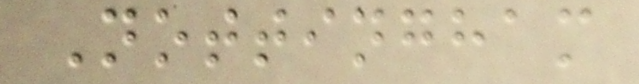Nottingham
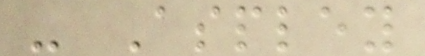- Aspley
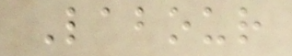Labour
